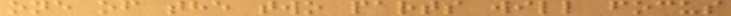one of the two parts will focus
